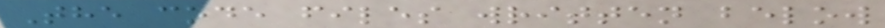The code files written below
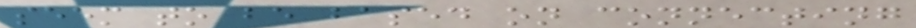seem to be based on connecting
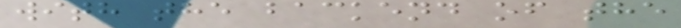with the backend of the
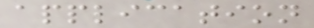application
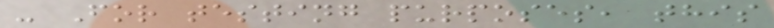- For testing purposes, this
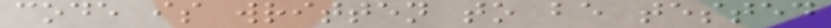code is written to be tested
